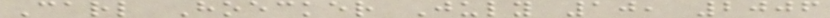Carl Hoecker July 10, 2006
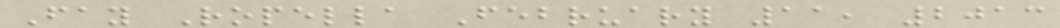Fay Ropella February 11, 2013
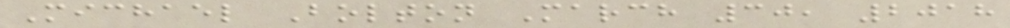Michael Bolton March 30, 2018
